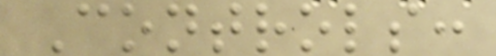Controls:
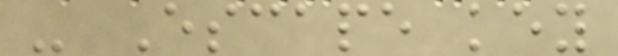- Escape key
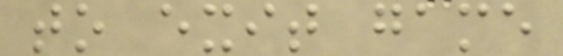to exit game
